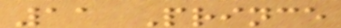11 Prince
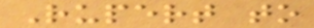Rupert to
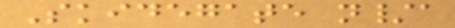Skidegate n/a
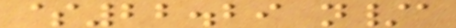$22.29 n/a
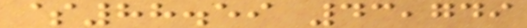$88.59 43,749
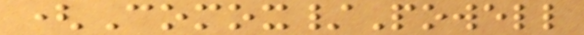(Comox/Powell
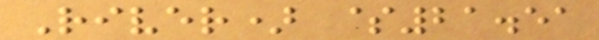River) $21.51
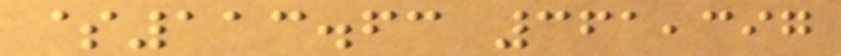$113.63 361,397
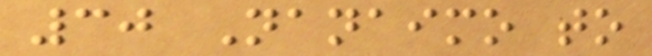30 Nanaimo to
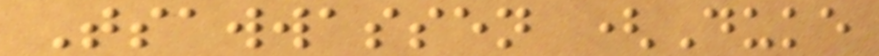Tsawwassen (Duke
